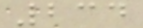234
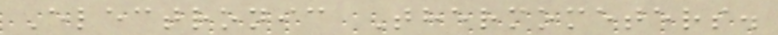Electronic Thermometers.
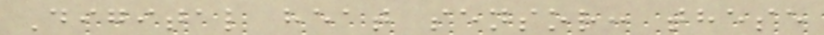Digital heat sensor: these
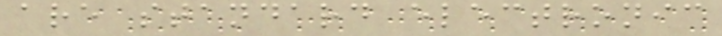are standard electronic
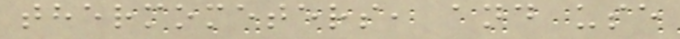thermometers, and use
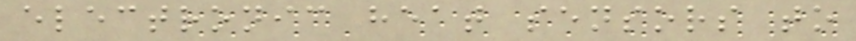electronic heat sensors to
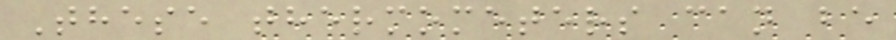These thermometers can be
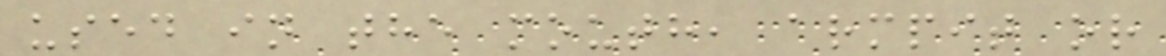used in the mouth, armpit or
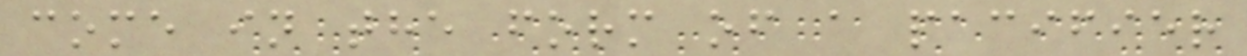come in the form of a pacifier
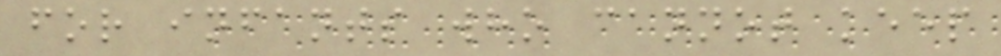for infants who cannot keep
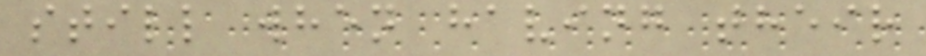still when having their
